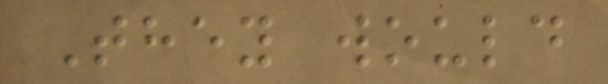They would
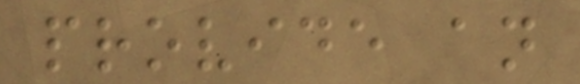provide an
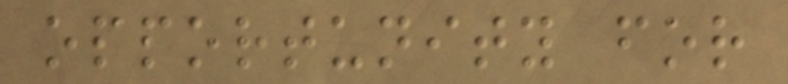opportunity for
